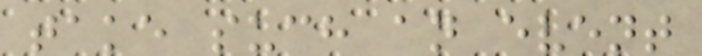take such an event
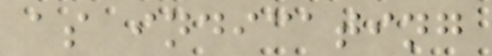as indicating
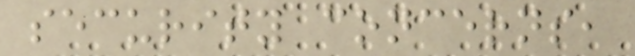security concerns,
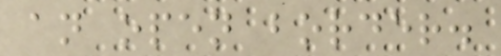an open border.
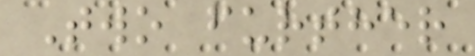Two further
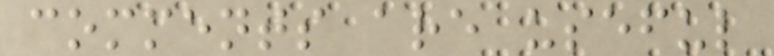comments are useful
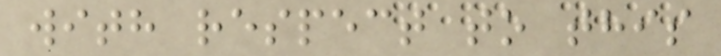with respect to this
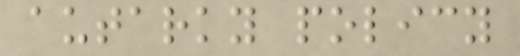autarky policy
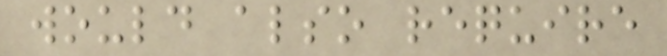would also require
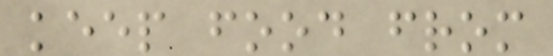keep food from
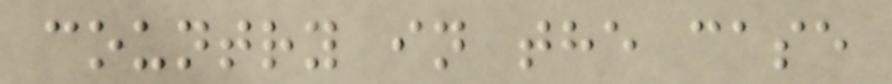country in the case
